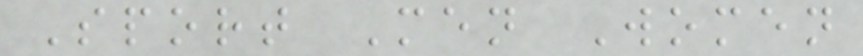Sport Men Women
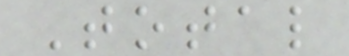Total
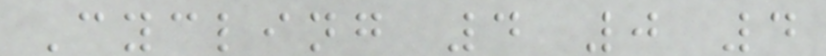Cycling 4 0 4
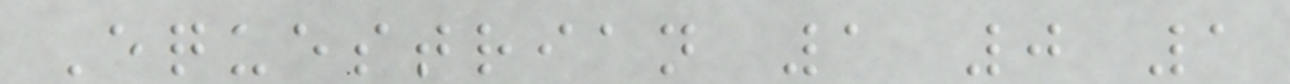Equestrian 1 0 1
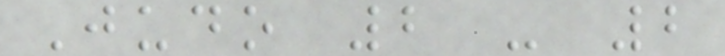Judo 2 - 2
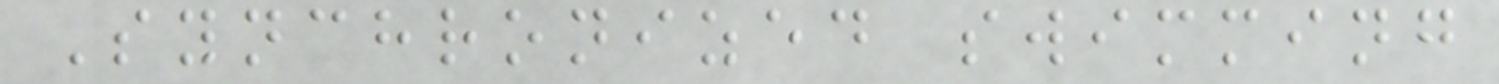Synchronized swimming
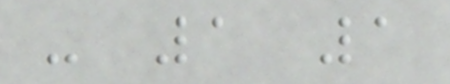- 1 1
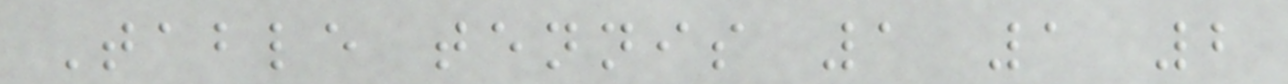Table tennis 1 1 2
